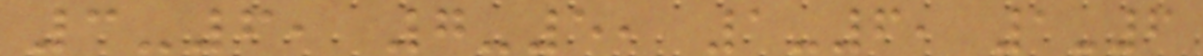3-6, 7-5, 1-6, 1-6
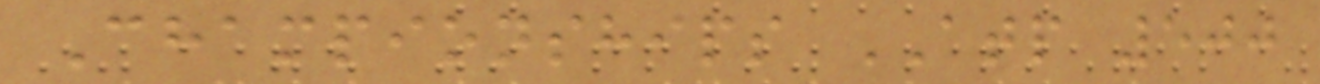Championships ATP 500
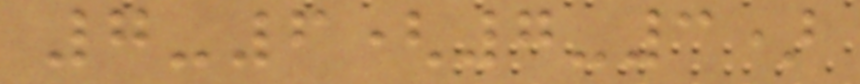7-6(7-3)
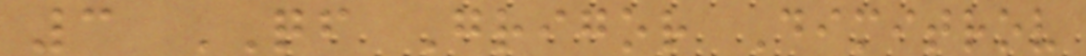3 QF Grigor Dimitrov
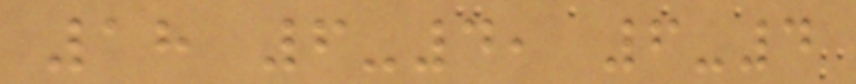18 6-4, 6-4
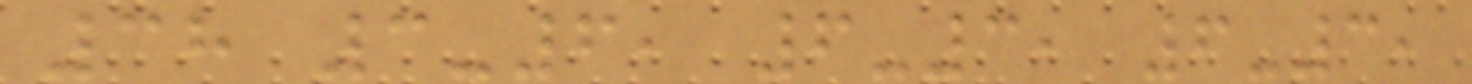38 3-6, 6-3, 6-3,
